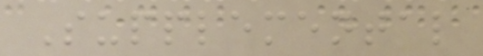Supplemental
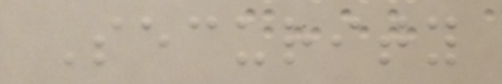Security
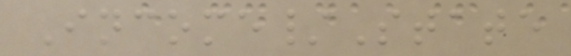Income/State
